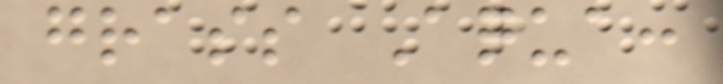grass Aqua:
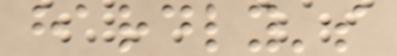hardly's
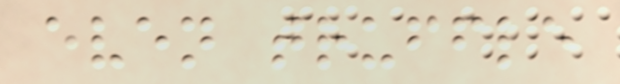even truffle
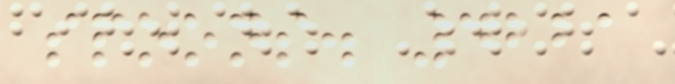spoons. 4221
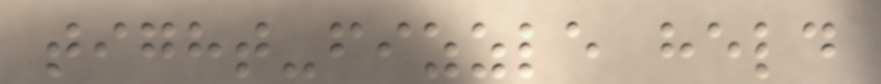tight-fizzle held
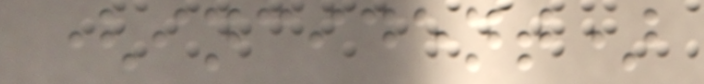(incident)
